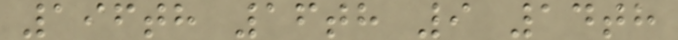196th 16th 9 14th
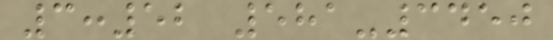3:52 581-3450
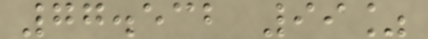77.532 99%
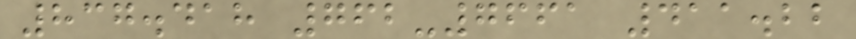837.418 762-7661 411.22
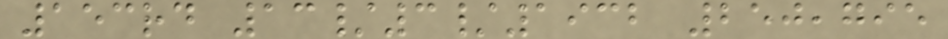153rd 13/3/1932 250,795
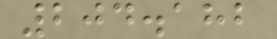204.182
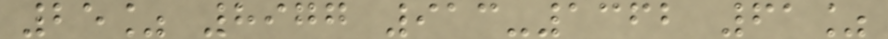25% 8977 913-1362 61%
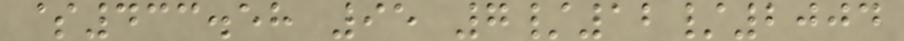$433.58 95 7/12/2004
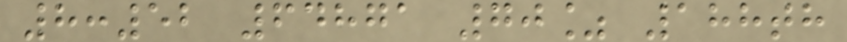8:52 64871 70% 188th
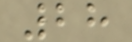28
